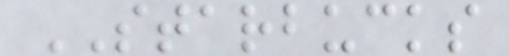STARBUCKS
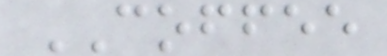COFFEE
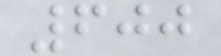600
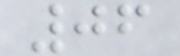06
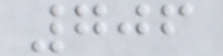706
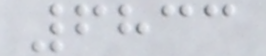6833
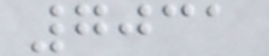7031
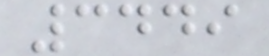3449
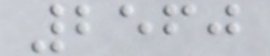2560
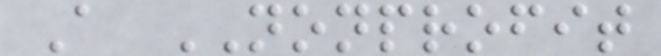A NONPROFIT
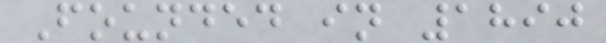Founded in 1890
